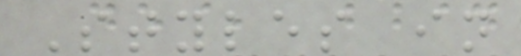Styles in
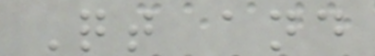Qt and
